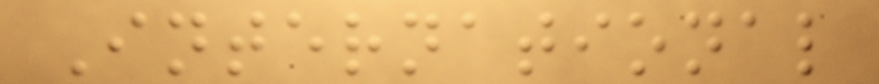International
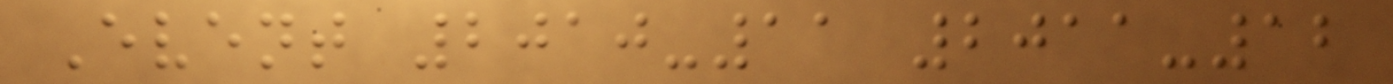Event 2010-11 2011-12
